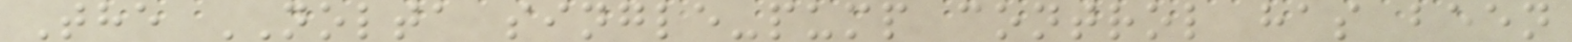The NOLTA single-pump control has been
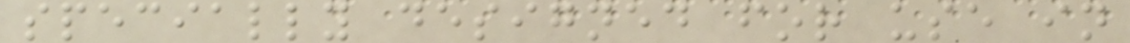specially designed for use in
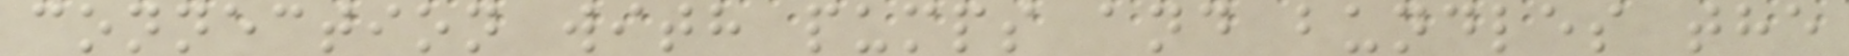connection with pumps and bundles the
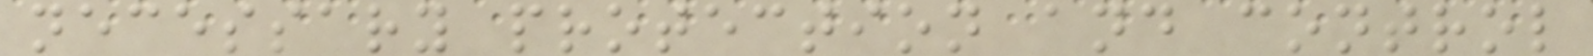necessary protection and control
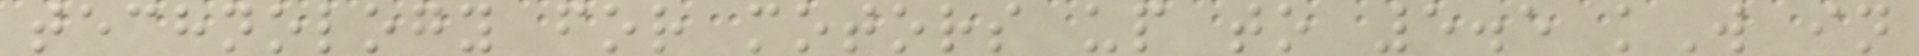technology for motors up to 5.5 kW in
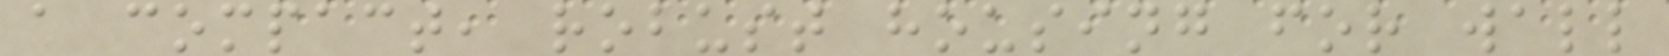a compact, robust housing for wall
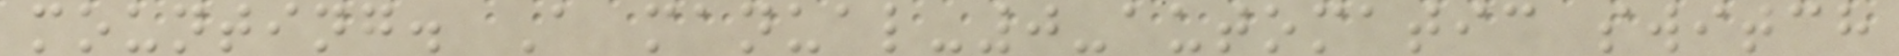mounting. A manual-0-automatic switch
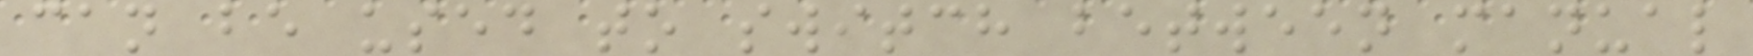can be used to switch between manual
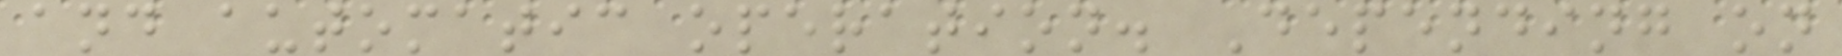and automatic operation. Depending on
